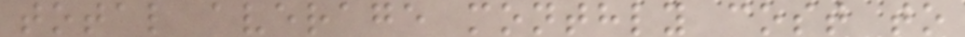total average monthly cost to
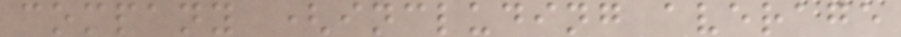company (including average
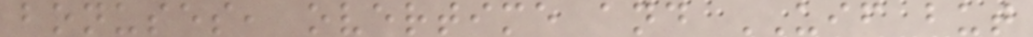bonuses, overtime and UIF but
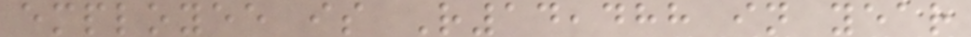employee is R14,488 in year
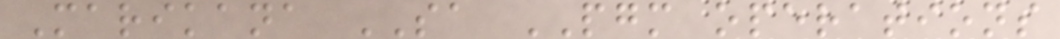Marikana SA PGM operations
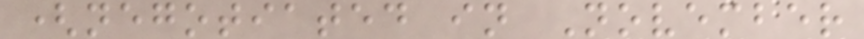(negotiated in November
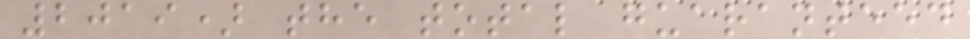2019) the total guaranteed
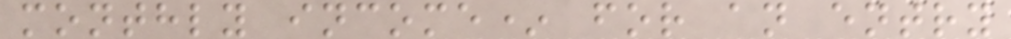monthly income* for an entry
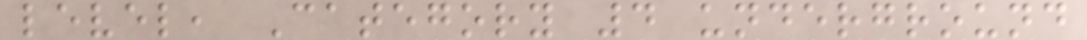level, Category 4 underground
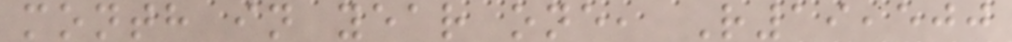month in year one, R19,500
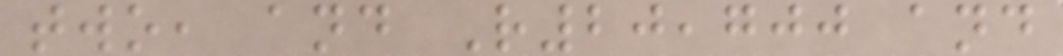two, and R20,700 and
